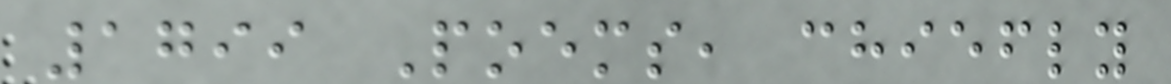1799 Poems, chiefly
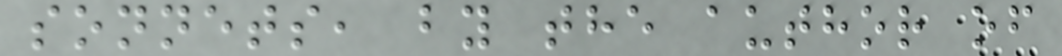sonnets, by the author of
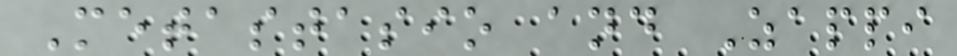Metastasio and Zappi
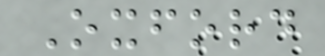Oxford
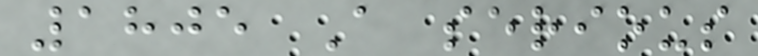1805 A serious
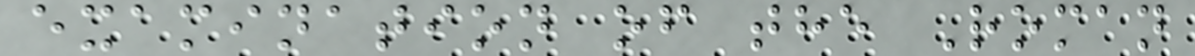examination of the Roman
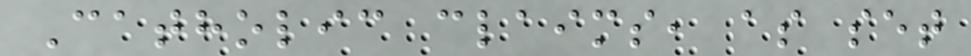Catholic claims, as set
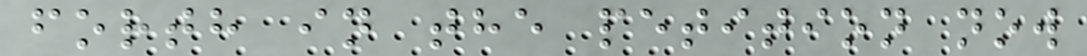forth in the petition now
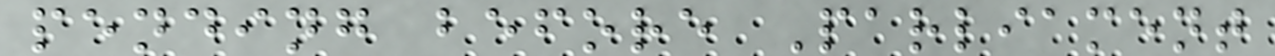pending before Parliament
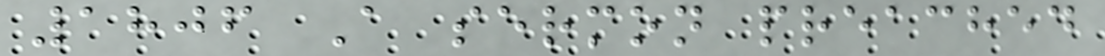1806 A sermon preached
